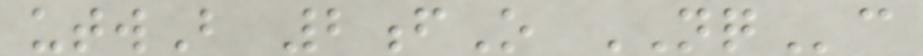utwB 2fO NQc
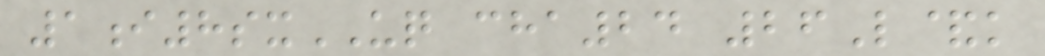1i8sxUQ cha24 26L&k
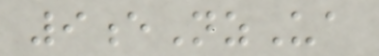9eNzUa
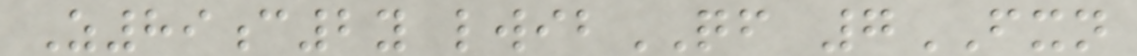Z89c2y lwibQF 7FXN
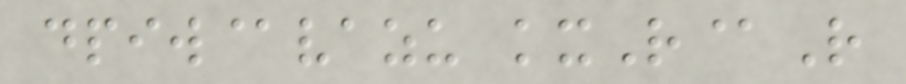dpiw@vazu kxR@R
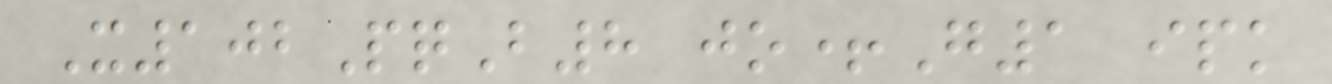X102PqB8 jo+G1 ipk
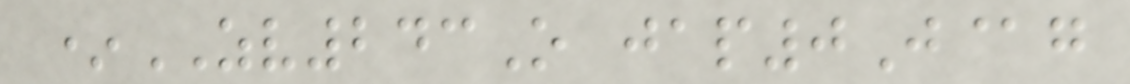*ZV243O jap0J@g
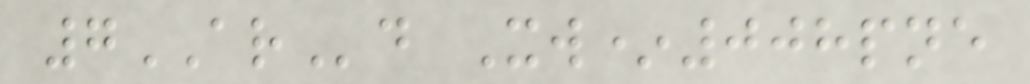7ARd Xw*008pne
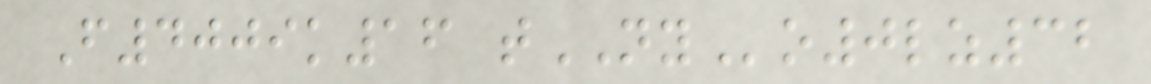F4009k16 tNYo0lz32
